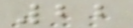22
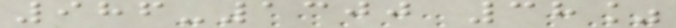986-1300 38%
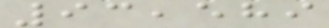93,589
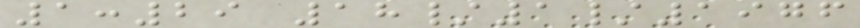1:29 18/1/1976
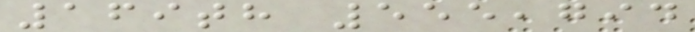169th 555,794
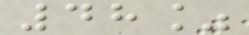48%
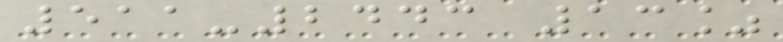511-2443 13%
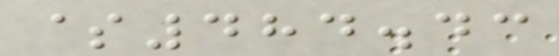$484.43
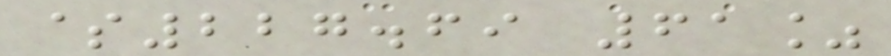$227.69 61%
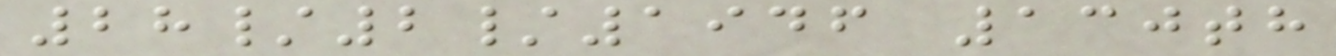28/2/1946 130th
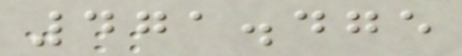471.475
